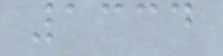1334
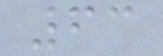63
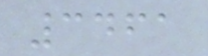3461
